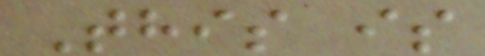This is
